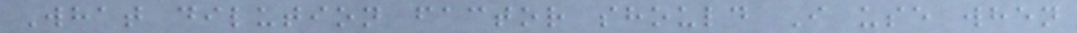What dilution factor should I use when
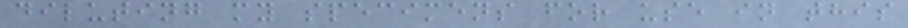diluting my specimens for use in this
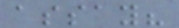assay?
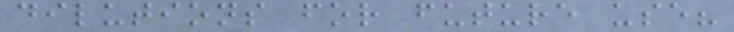dilutions for future use?
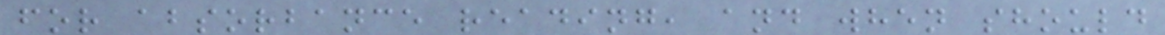for absorbance reading, and when should
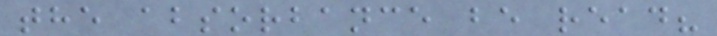the absorbance be read?
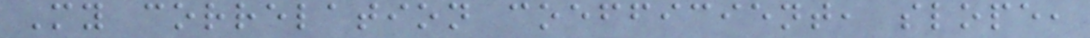My correlation coefficient, slope,
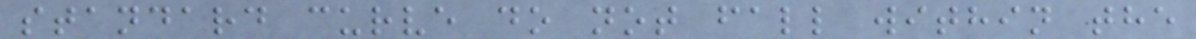standard curve do not fall within the
